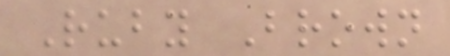Ruby Brown
